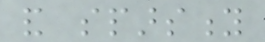and sparsity
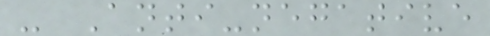- Anti-negative
